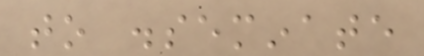to disseminate
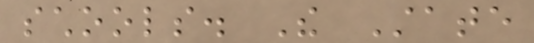schools. The State
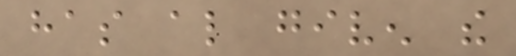has also given the
